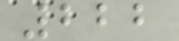222
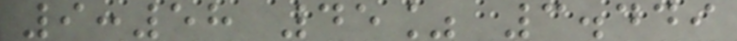9:58 45% 3.449
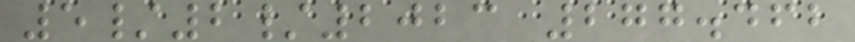5/2/2023 277.462
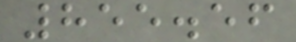855.56
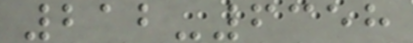212-6358
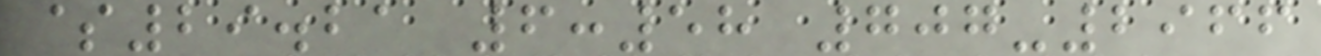$29.21 6:58 707-2966
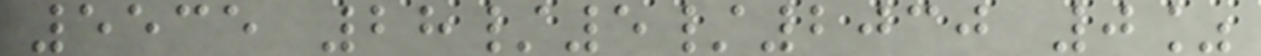5535 28/5/2030 0%
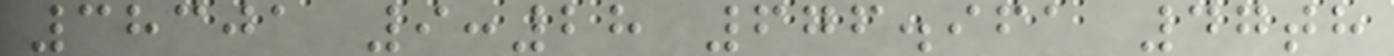38301 9:28 676.961 47th
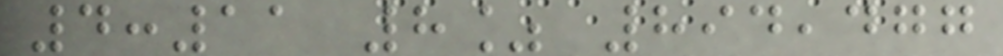4:11 8% 894,477
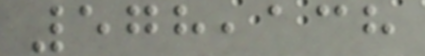578,138
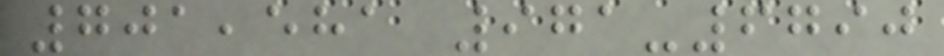701,581 971-6790
